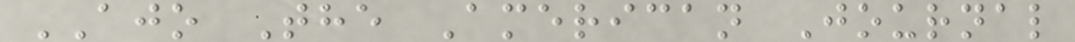AJO The American Journal
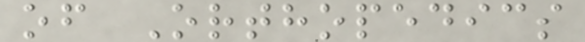of Orthopedics
